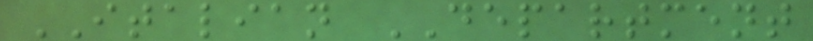ITALIAN DEPARTMENT
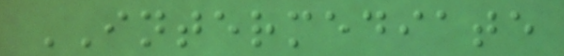INTERMEDIATE
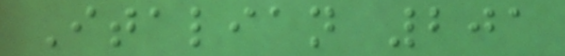Italian 201
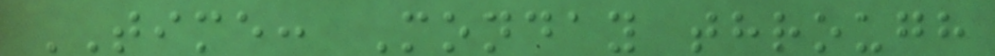TIME: Monday through
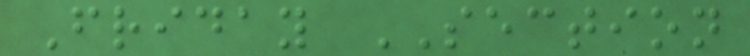Friday SECTION
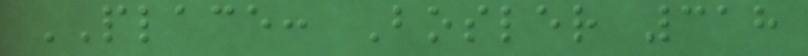PLACE: Bosler 318
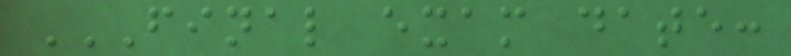FINAL EXAM DATE:
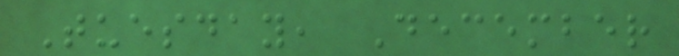Tuesday, December
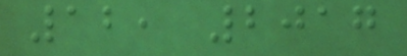12, 2017
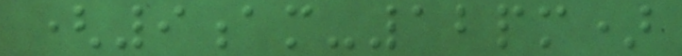(9am-12pm)
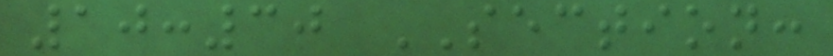10:30 SECTION:
